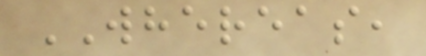WHEREAS,
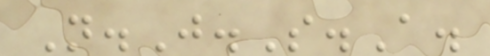N.J.S.A.
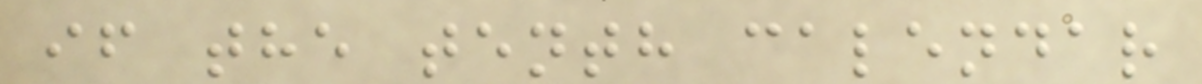if the tenth calendar
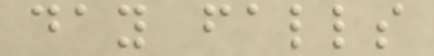day falls
